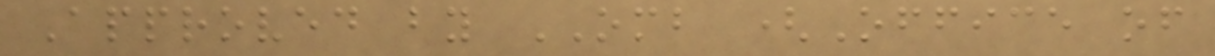Approved by OMB (Office of
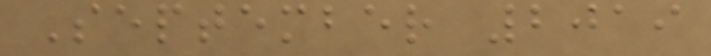September 2019
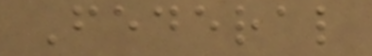Federal
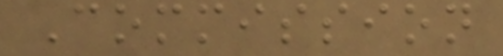Commission
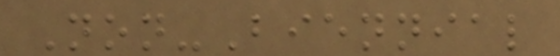Non-Biennial
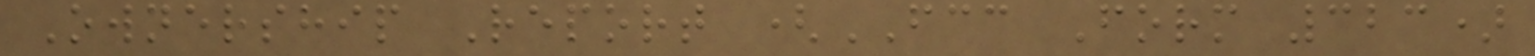Ownership Report (FCC Form 323)
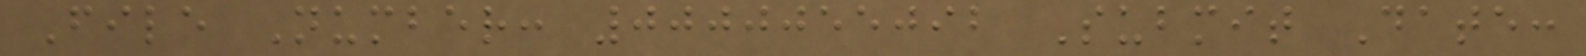File Number: 0000055092 Submit Date:
